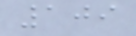109
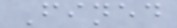Fined
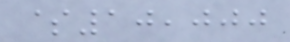$10,000
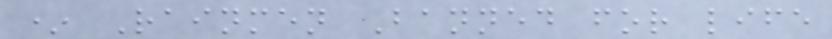* Rainmen Banned for life
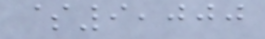$9,000
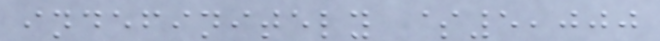indefinitely $5,000
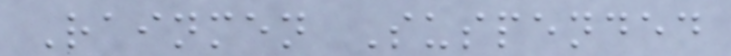Rainmen Suspended
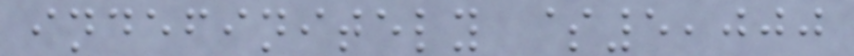indefinitely $5,000
